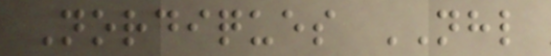Nordiques NHL
